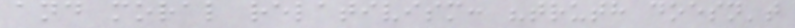and moral relativism: "truth doesn't
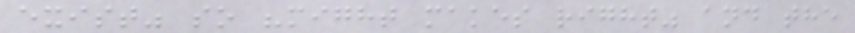exist" so "might makes right" and the
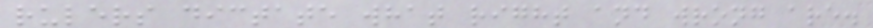rulers dictate what right and wrong are.
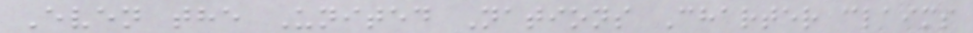Even the United Nations Charter claims
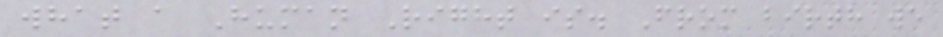what a Human Right is. From birth we
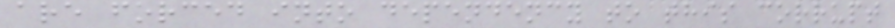are forced into dependency to this corrupt
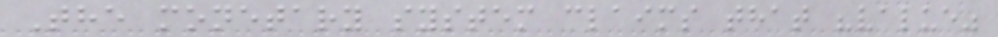The monetary system claims that "value"
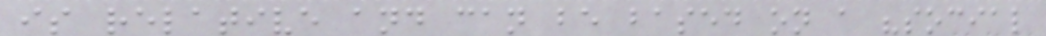is relative and can be based on a "social
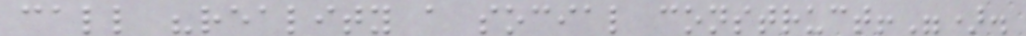call "reality a social construct!").
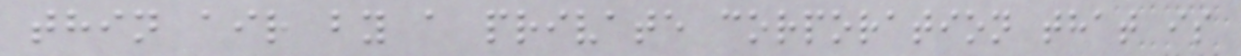thin air by a private corporation that is
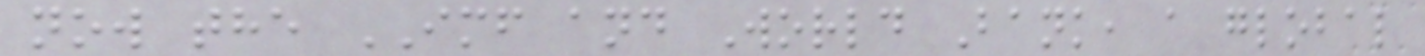now the IMF and World Bank, a global
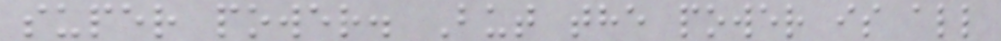super power. But the power is all
